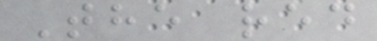The red
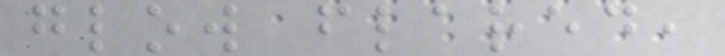glow flared,
